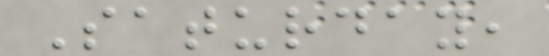Saturday,
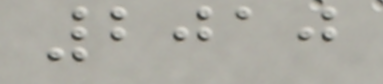2010
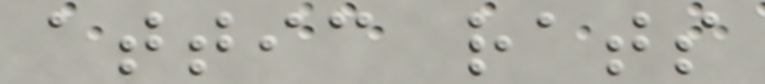attic rats
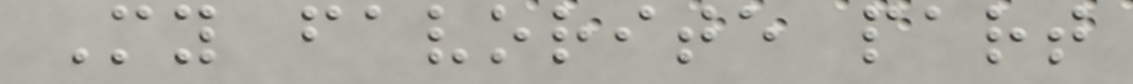My favorite part
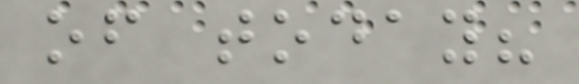of today?
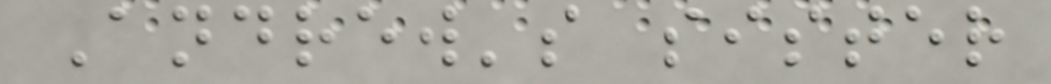Andrew's sister
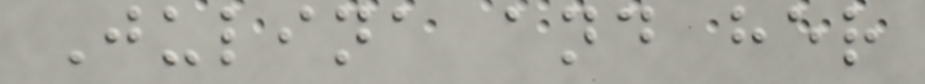Julina and her
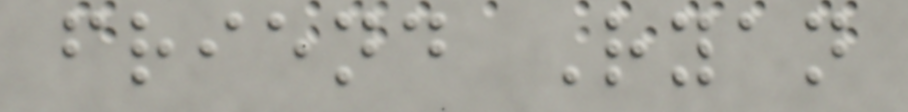friend Ryan
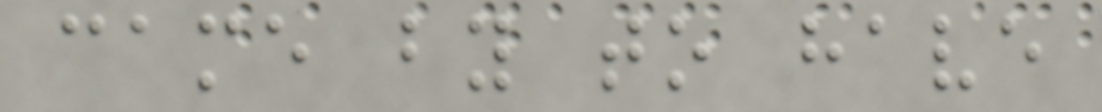came by to have
